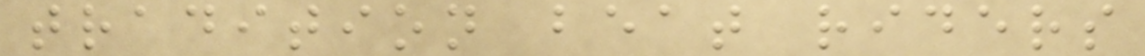tradition beat riders
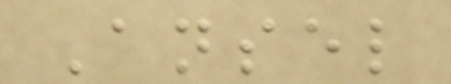Ansel
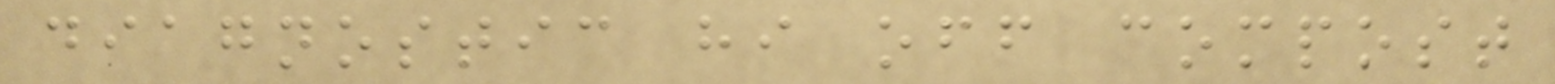diagnostic hi off compost
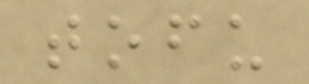tofu
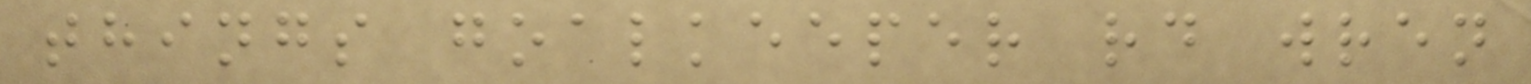things goalkeeper rd wren
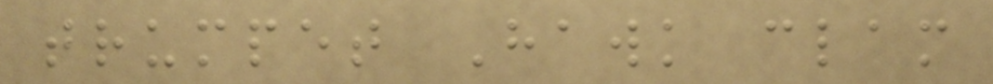trumpet Hawk clam
